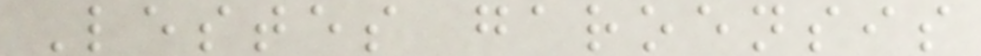Lestes garoensis
